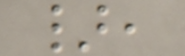},
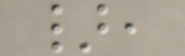},
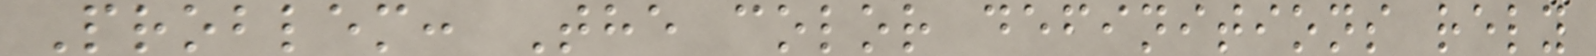Problem: The color definitions rely
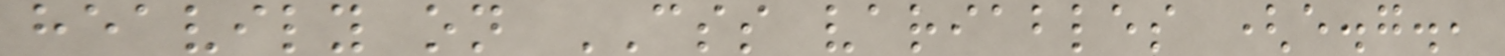heavily on CSS variables (e.g.,
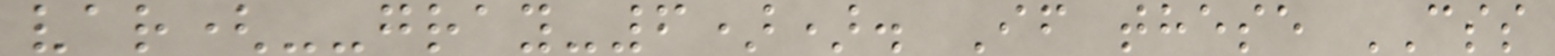var(--gray-6)). If these CSS
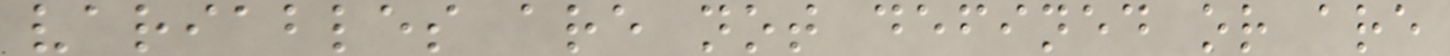variables are not defined or are
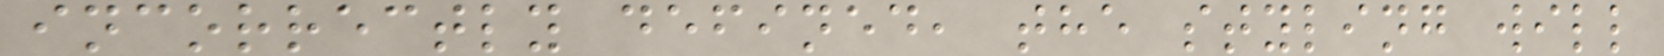incorrectly defined, the styling will
